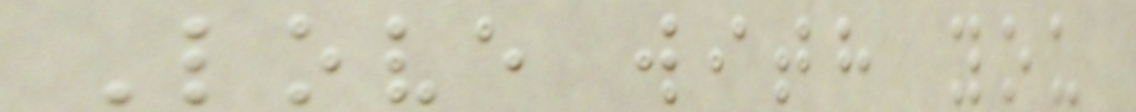Love with you
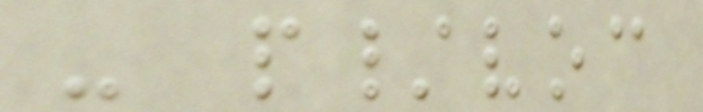- p/voc
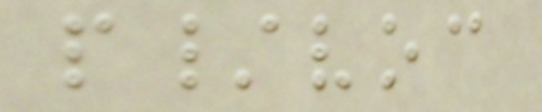p/voc
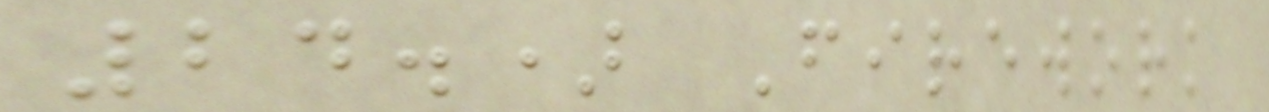24.) Firework
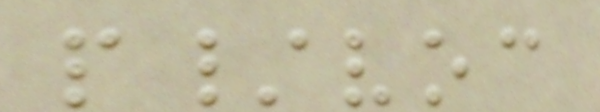p/voc
